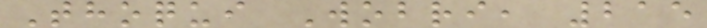Thoqui Wobri, 215
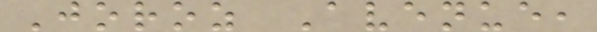Joroz Avenue,
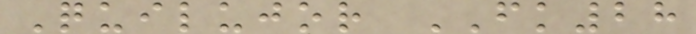Quilujor FK28
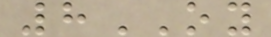8OY
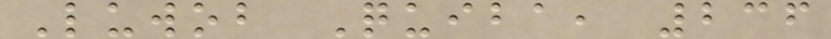Luwob Quiba, 236
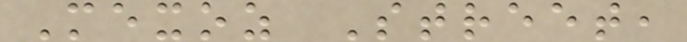Mexoz Street,
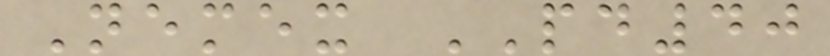Nemex PD40
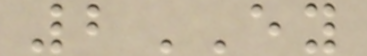2EY
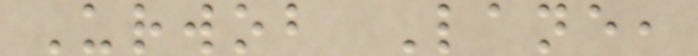Urwob Lane,
